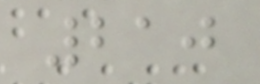210
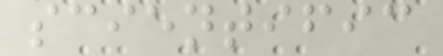scientific
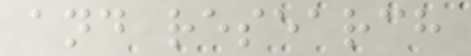and research
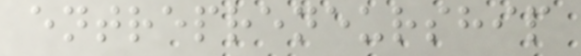entrepreneurship
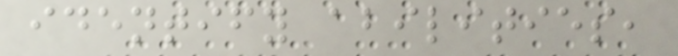identify abilities,
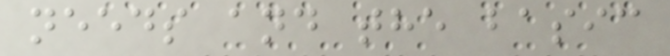needs and the basic
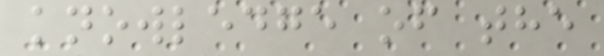knowledge of the
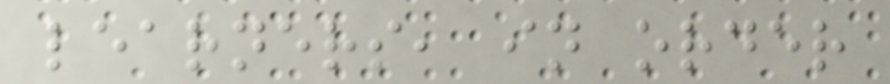learners, in order
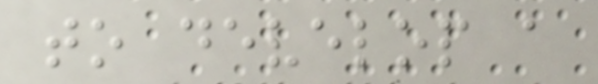to develop a
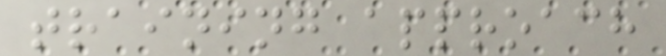training approach
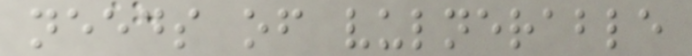needs of vulnerable
